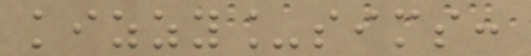kizzy_sims:
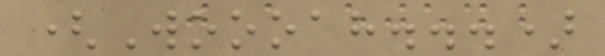(Woooah...)
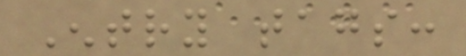Entry tags:
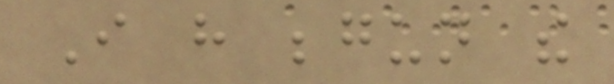I have begun the
